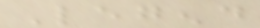Legend
